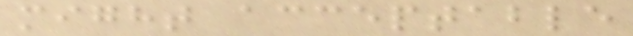might acceptable
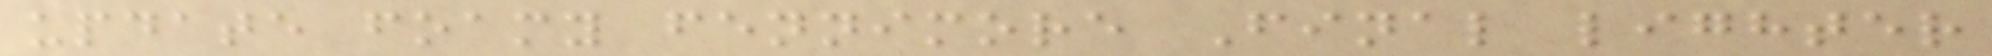update foamy fennimore Final lighter
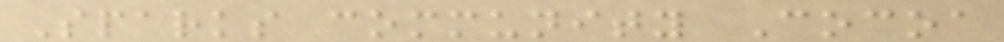Sparks community Cocoa
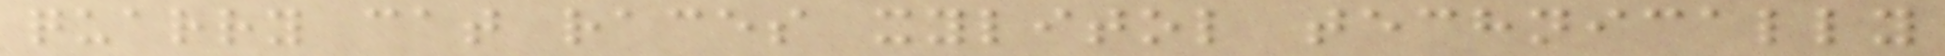quarry cat races xylitol technically
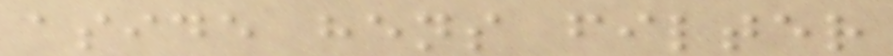aside hens filter
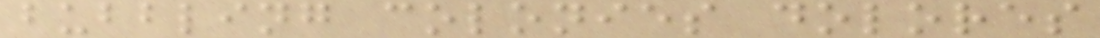bubbling colonies dolores
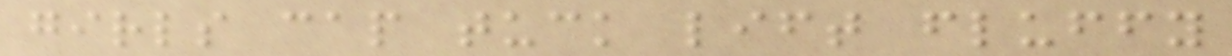girls cap tuck lift fluffy
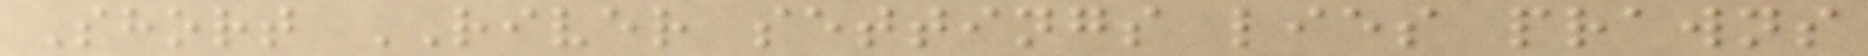Short RIVER settings lies prawns
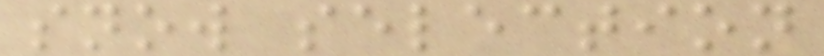snow selection
